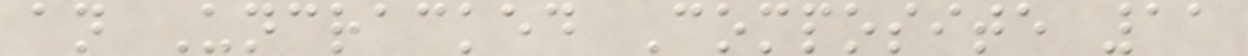an Uncracked Composite 11
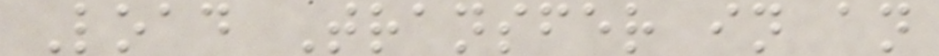Load Transfer in an
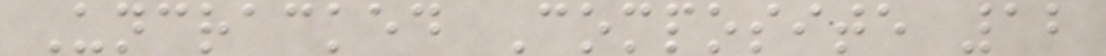Uncracked Composite 12
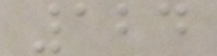124
